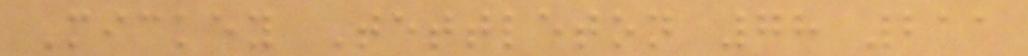Mickey Tettleton 78 211
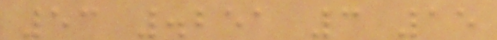53 .251 3 15
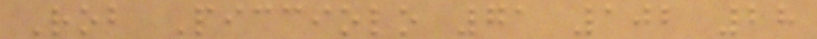Rob Picciolo 71 102 28
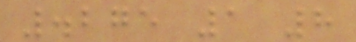.275 1 8
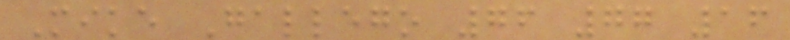Mike Gallego 76 77 16
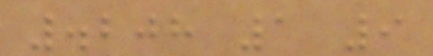.208 1 9
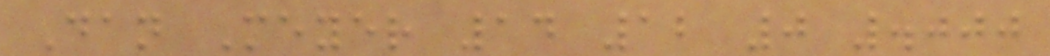Dan Meyer 14 12 0 .000
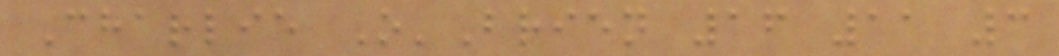Charlie O'Brien 16 11 3
